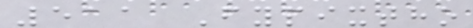511 Fypixtho
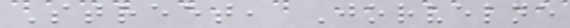Street, Jorvelne
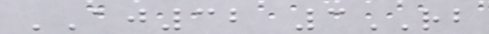AJ32 3RB
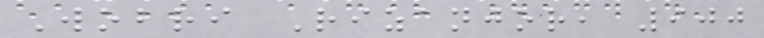Wobri Rizanjor, 900
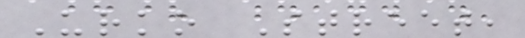Urko Street,
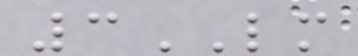3LM
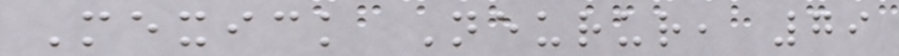Mexick Neurur, 79
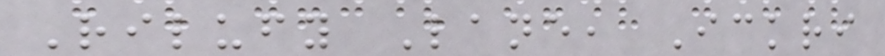Rilufy Lane, Ickri
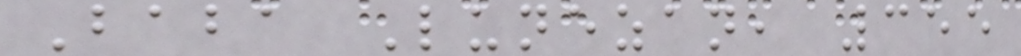Baba Lunezan, 355
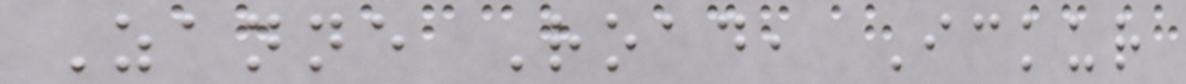Zanne Road, Ickur
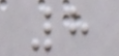8
